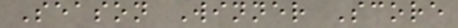Season Winner Score
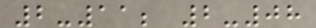2-11; 2-08
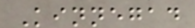Kinnegad
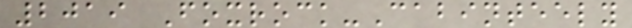2019 Foxrock-Cabinteely
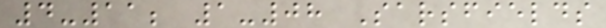4-11; 1-08 Sarsfields
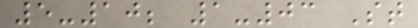5-10; 1-03 St
